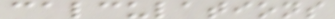calculations
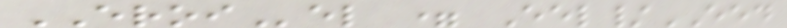EROIel = Eel/EED
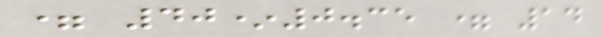= 40*0.35 = 14
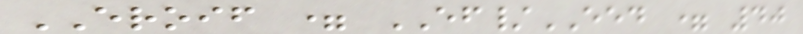EROIF = EF/EED = 40
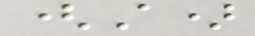(A)
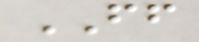FF
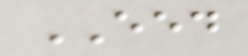EED
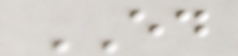ED
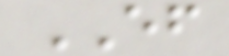EF
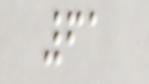61
